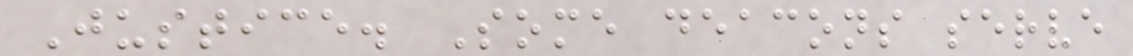Justice. Some deacons serve
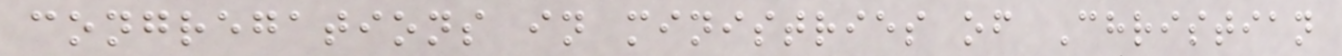congregations in ministries of Christian
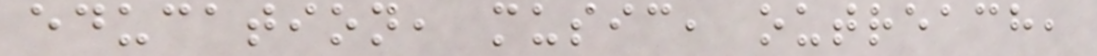education, music, outreach,
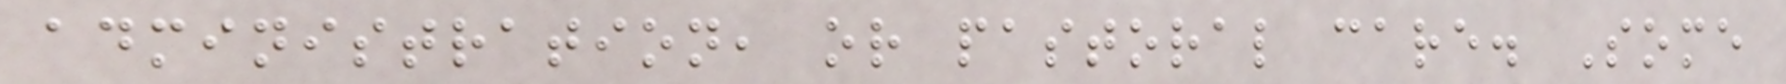administration, or pastoral care. Some
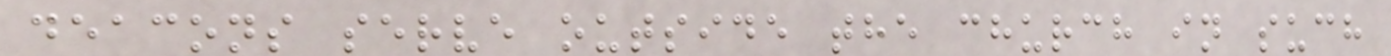deacons serve outside the church in such
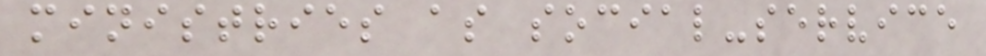ministries as social-service
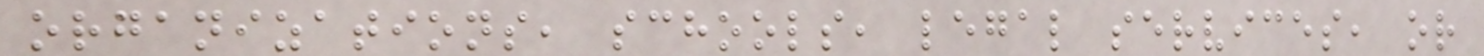organizations, schools, legal services, or
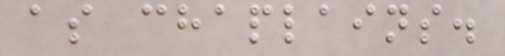as chaplains.
